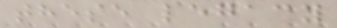these legacy
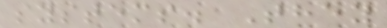systems. They
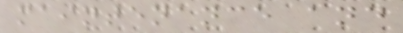maintenance and
